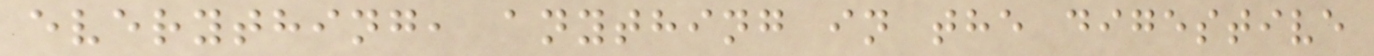everything, anything in the digestive
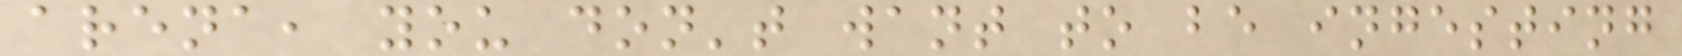arena, you don't want to be ingesting
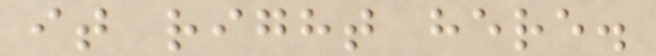it right here.
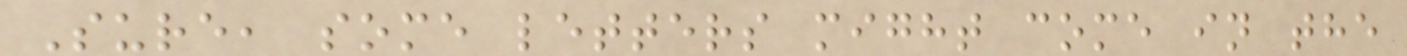Sure, some letters might come in the
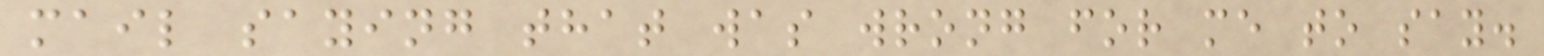mail saying that was wrong for me to say.
